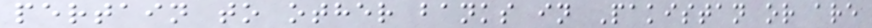pertain to other banks in Pakistan or are
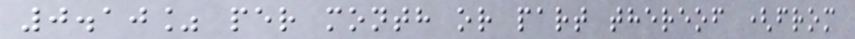0.10% per month or part thereof (from
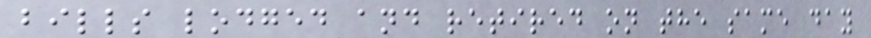bills lodged and retired on the same day
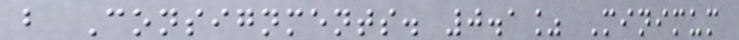b Consignments. 0.1% Minimum
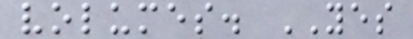volumes. YES
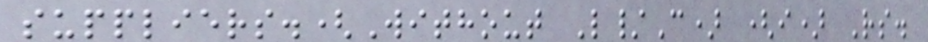suppliers.(Without L/C) (i) Rs.
